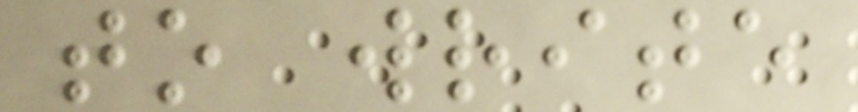to write
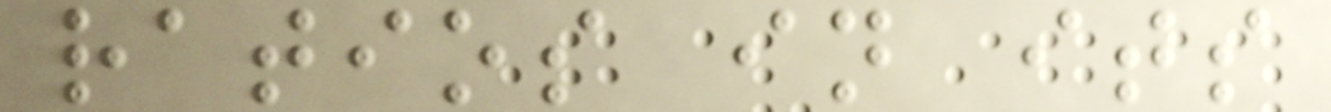ratios in its
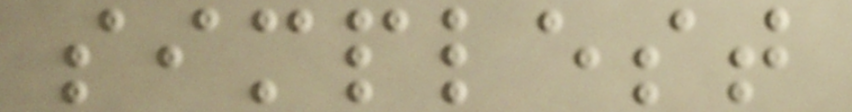simplest
